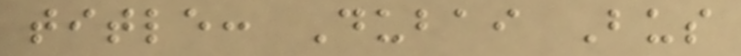title: Dubai Bus
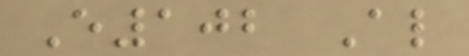E102 Al
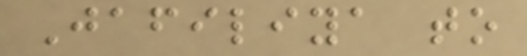Jafiliya to
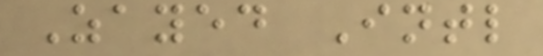Zayed Intl
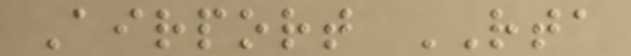Airport RTA
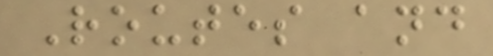Routes and
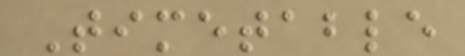Timetable
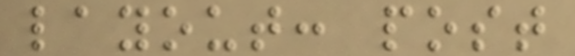layout: post
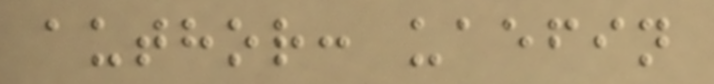author: uaefin
